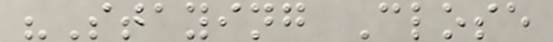"Staying Close
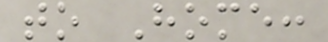to Home:
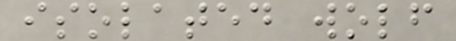isolated wolf
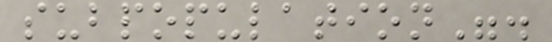subpopulation".
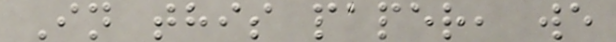In this paper, we
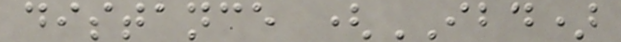distance (IBD)
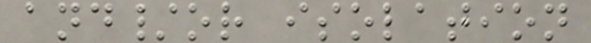and/or isolation
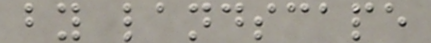by landscape
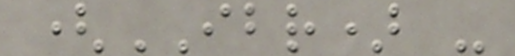(IBR) -
